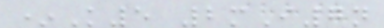*K5 2mI7n
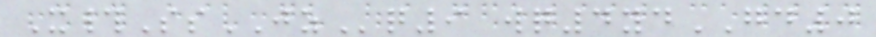X#SsJZq9 wq4ydGD0
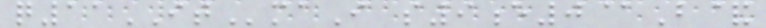q11ITmaI s9e0@B&
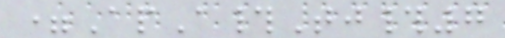=ApA#Tj#7
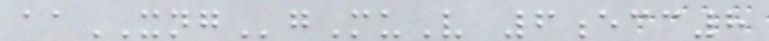aaXNGgMuV 6ecc8
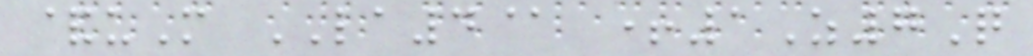&uM LA4@ +1Z7Q
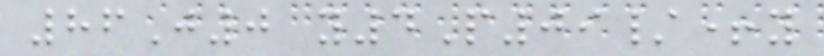86J0 y4P09/+y
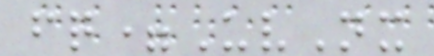fq=UvNx
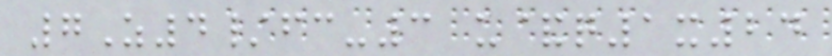7Z4/fc-3 u&q1x24
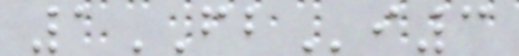1FBi3
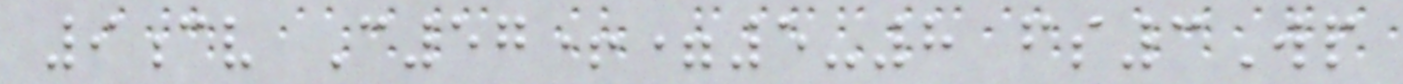9cv C57+=5-8 fs3Wp
